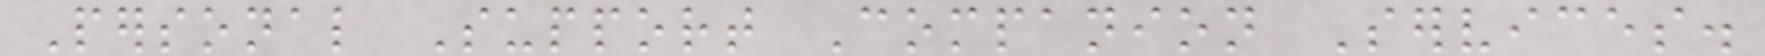Personal Support Companion Services.
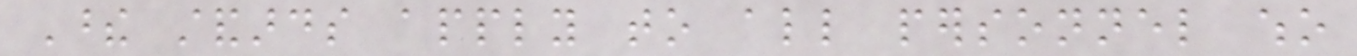These standards apply to all personnel who
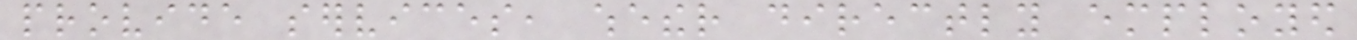provide services, whether directly employed
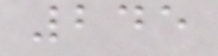245
